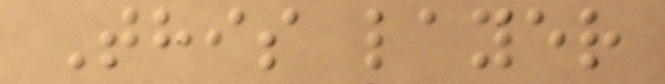This layer
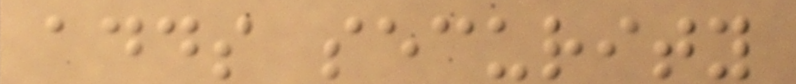adds security
